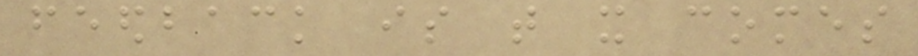feedback is that it comes
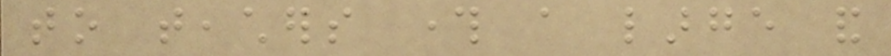to teachers through a large and
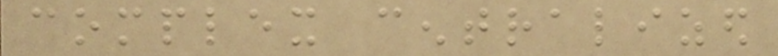complex centralized
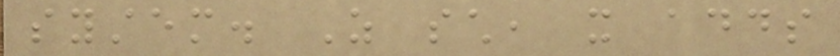system. As such, it adds
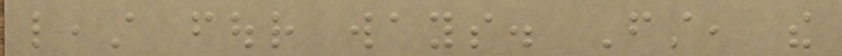least four ways. First, the
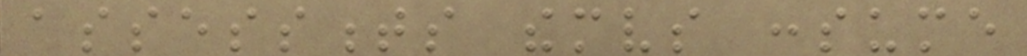assessments themselves consume
